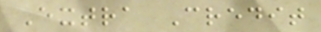Extra Credit
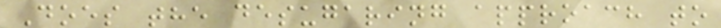Does the desugaring approach to
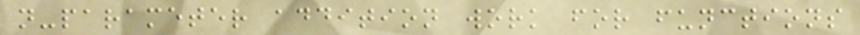n-parameter addition work for functions
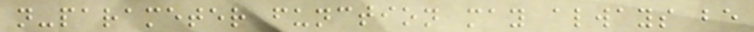n-parameter function may always be
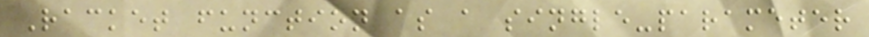Racket function as a single-parameter
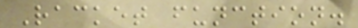Racket function.
